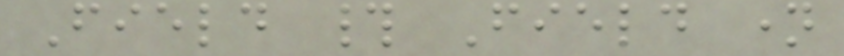Field # Field name
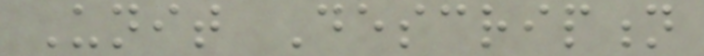Unit Description
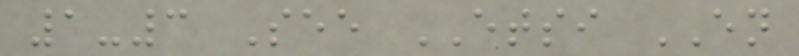1-3 See ETSI EN
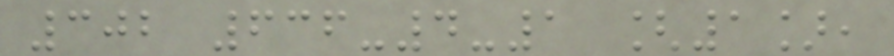302 636-4-1 [1],
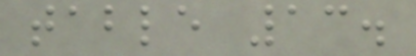table 13.
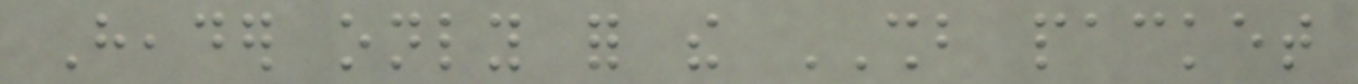Header only for the SHB packet
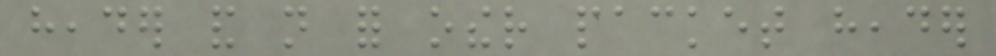header and not for other packet header
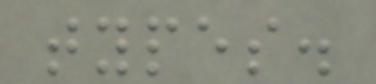types.
